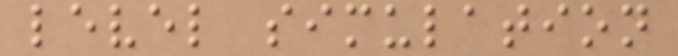level simulation
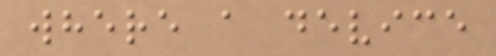where a device
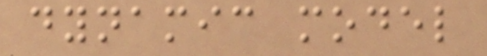dynamic model
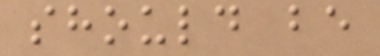should be
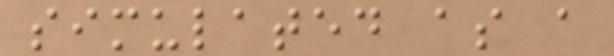simulated as a
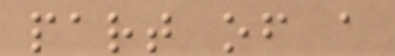part of a
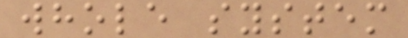whole system
